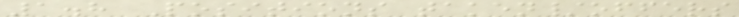1.8 Positions taken/offers
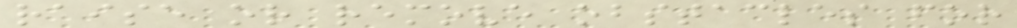raise or remove obstacles for
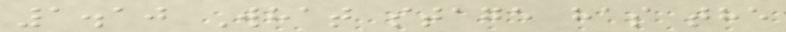1.10 What stage has the
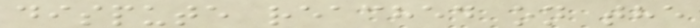dispute reached on the
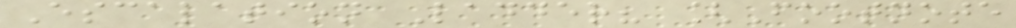Escalation Ladder? [Footnote
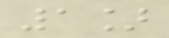1]
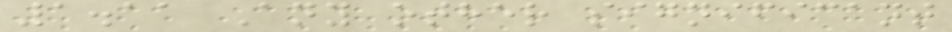1.11 Any other significant
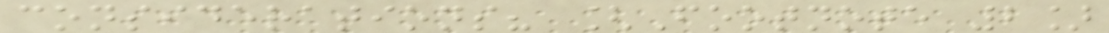considerations? [Footnote 2]
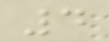4
